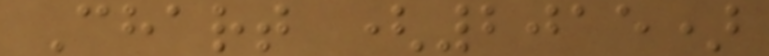Chart (2015)
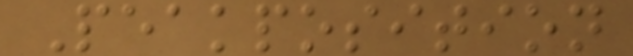Peakposition
